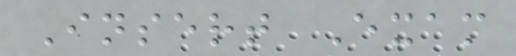Insert Exam
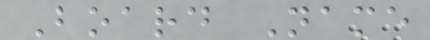Board Name
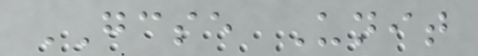GCSE Unit
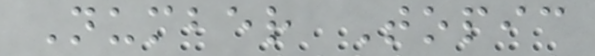Number Topic
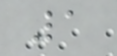1
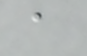a
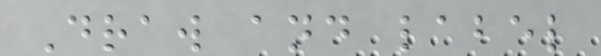Draw and label
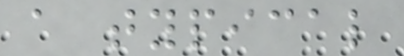a typical
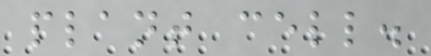plant cell.
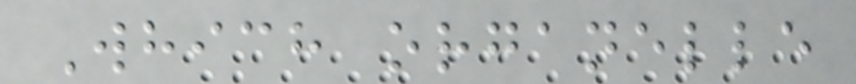Which organelle
